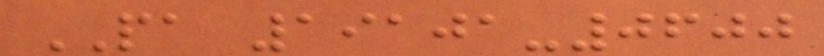PA 19101-0600
